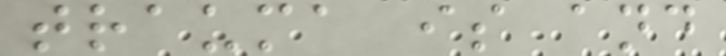trauma is and
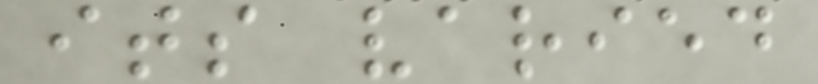its varied
